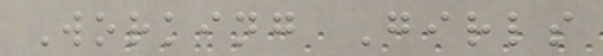Working Girls
